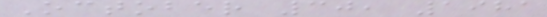October 30, 1981
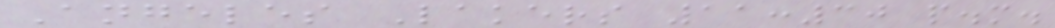Angeles Lakers 11:30 p.m.
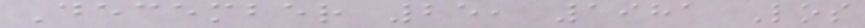December 25, 1981 Los
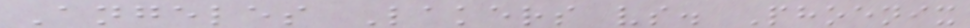Angeles Lakers vs. Phoenix
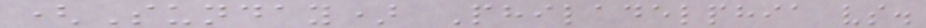(Sunday) Philadelphia vs.
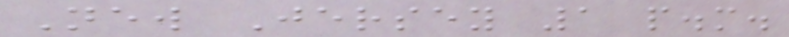New Jersey 1 p.m.
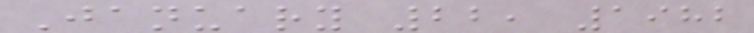January 22, 1982
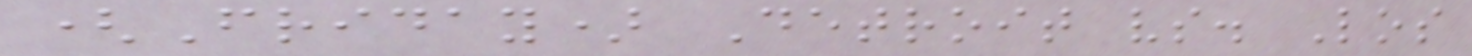(Friday) Detroit vs. Los
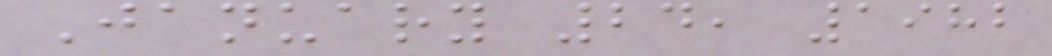January 24, 1982
